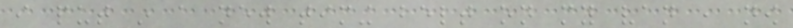i put in a new timing belt on my van , now
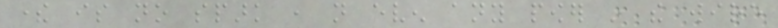there is no spark , not even any power in the wire
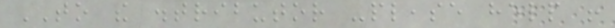TO the distributor -please help !
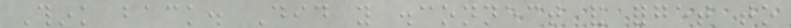Think back. Did you disconnect and forget to
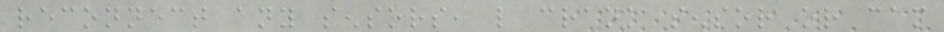reconnect any sensors, like crank sensor or cam
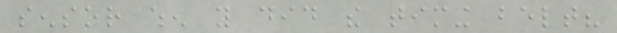sensor when you did the timing belt?
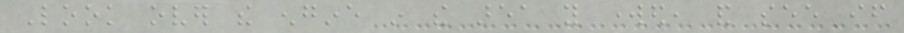Look over the engine in the area you worked, and see if
